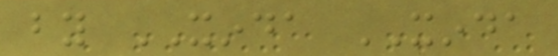by XINDA XINDA
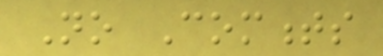No Comments
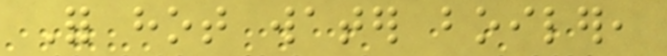For hot water boiler,
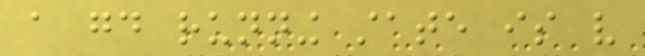a good running state is very
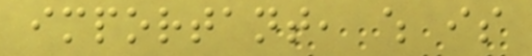important, which is
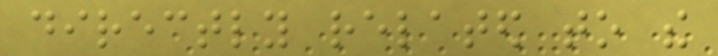directly related to the
